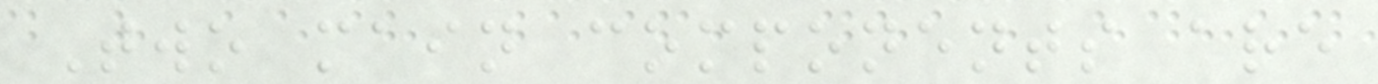Two main components are
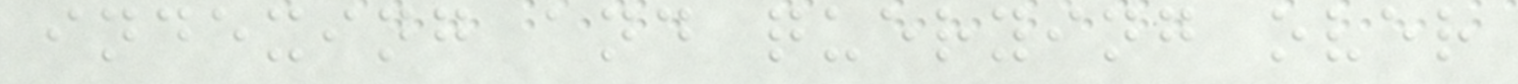indexing and querying over
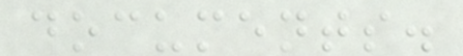documents.
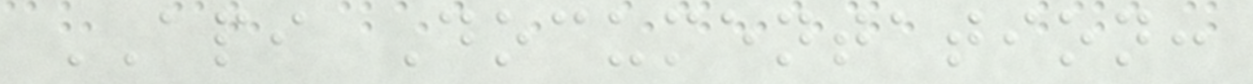API Documentation:
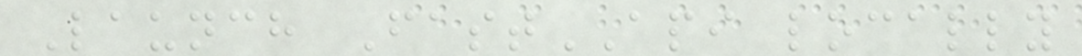Launch FastAPI locally
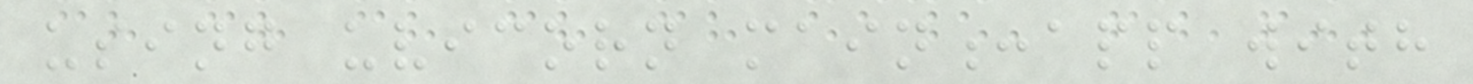using uvicorn main:app with
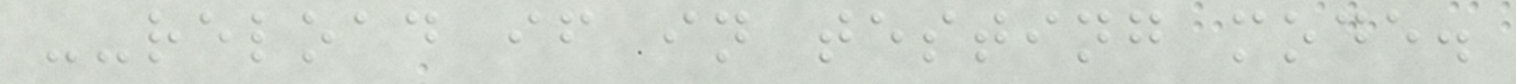--reload if in testing mode.
